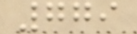779
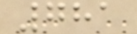781
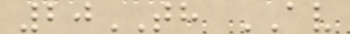20TH AV
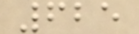625
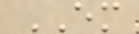EM
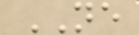NE
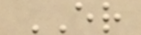ER
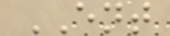ENT
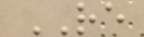RE
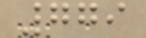779
